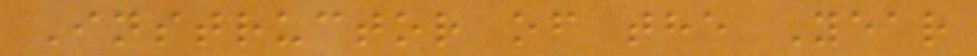Instructor of the Year
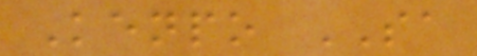Kenpo SA
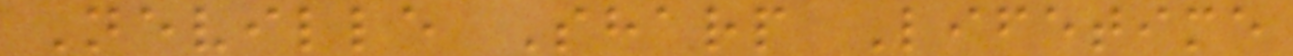Neville Sharp Lifetime
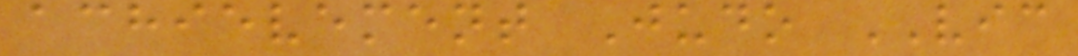achievement Judo VIC
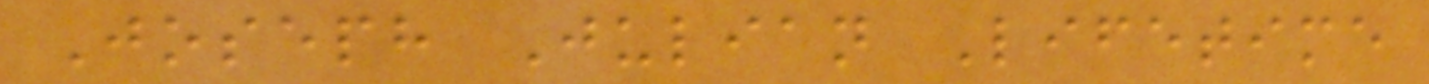Joseph Julian Lifetime
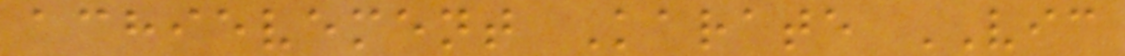achievement Karate VIC
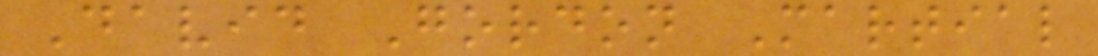David Gordon Martial
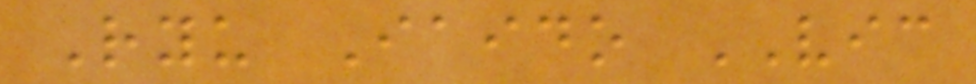Ryu Iaido VIC
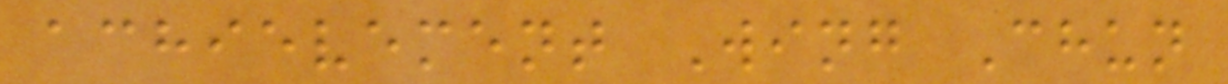achievement Wing Chun
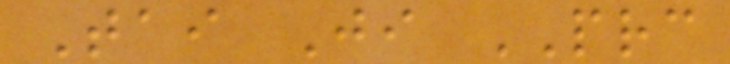Tai Ji PRC
